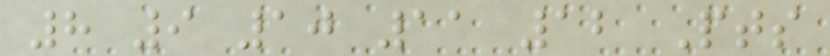8 9 10 11 12 Pts
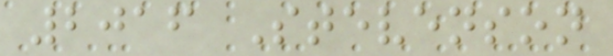2016 Stevenson
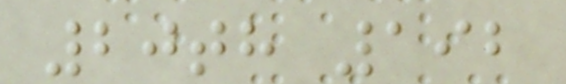20th 192
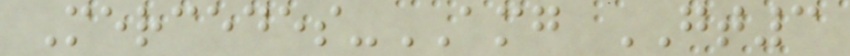Mercedes-AMG GT3
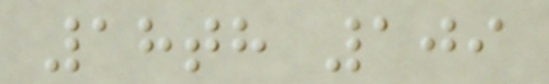18th 109
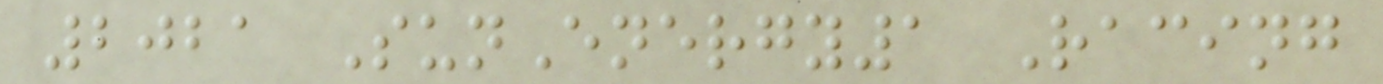2021 SunEnergy1 Racing
